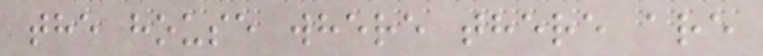the house where there are
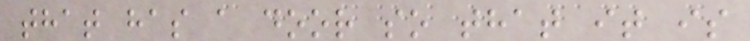that has a door so that it is
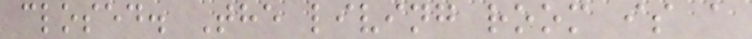closed. The living room is a
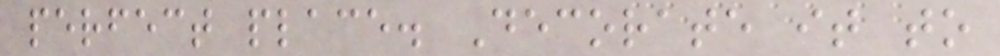perfect place. Decorate it to
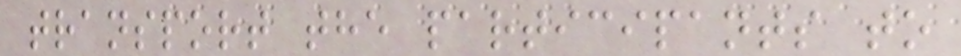transport the participants to
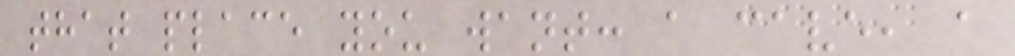that place you want: a cave, a
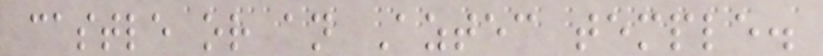castle or an Aztec temple.
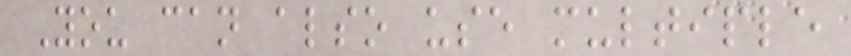You can also use multiple
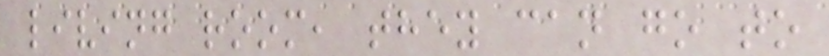living room, they can go to
